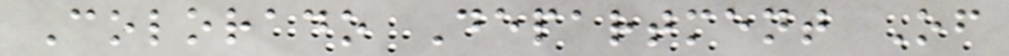Colorado Department Of
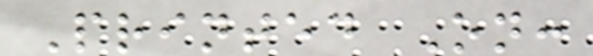Printed On:
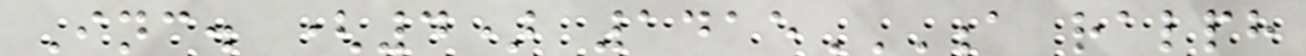Inc. (4) 1415A RALPH
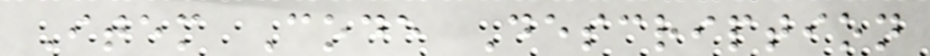Item Code Description
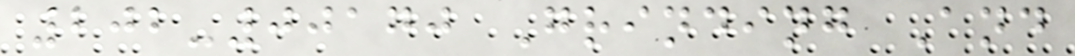202-00170 Grinding And
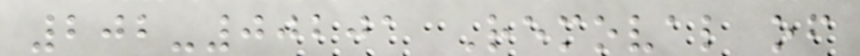202-00201 Removal of
